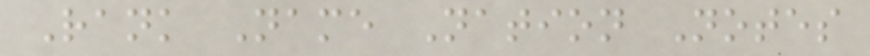Rank Name Nation Notes
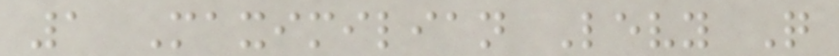1 Maximilian Levy Q
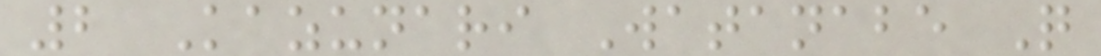2 Kazunari Watanabe Q
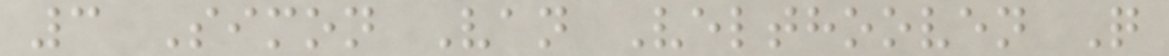3 Simon Van Velthooven Q
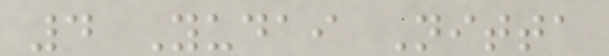4 Yudai Nitta
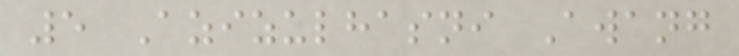5 Azizulhasni Awang
